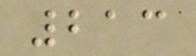213
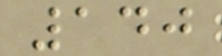140
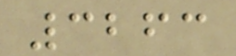3263
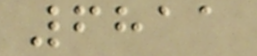6811
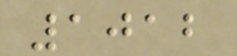1012
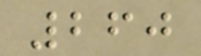260
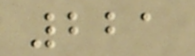221
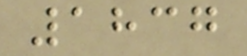1837
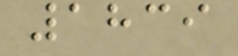1839
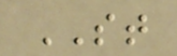ST
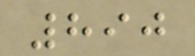890
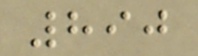890
